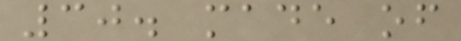30. made of
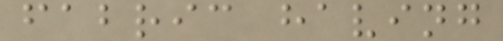fabric having
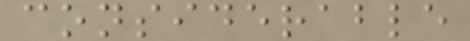considerable
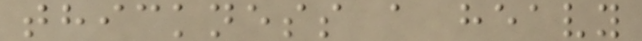thickness a heavy
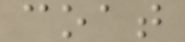coat
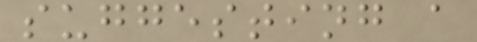suggesting a
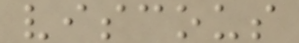viscous
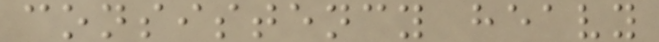consistency heavy
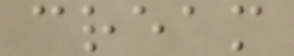cream
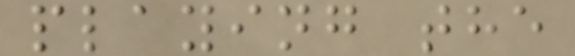playing the
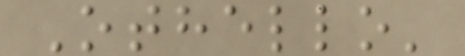Othello'
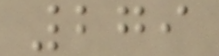279
